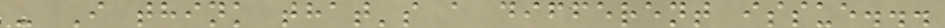- I think that's a different issue...
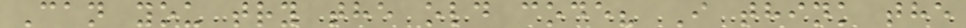Can you try the old code? I think the
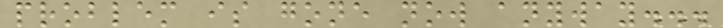problem is gone now anyway...
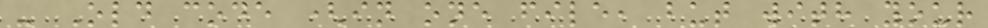- Old code (in one file, but with your
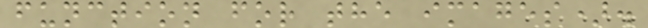function for the images).
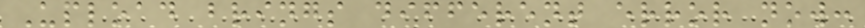Upload brings different error now:
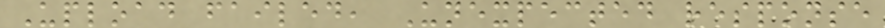Upload failed, Unexpected response
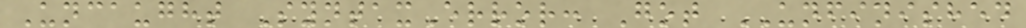Uncaught SyntaxError: Got UNFINISHED
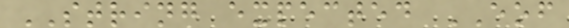STRING expected EOF
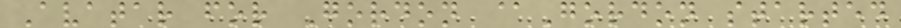Avatar for Gordon @Gordon started
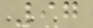97
